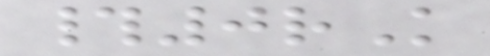#0rK
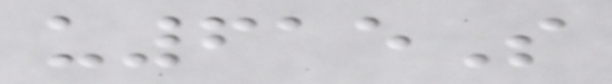u615S
